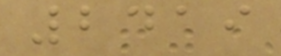2419
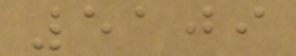5109
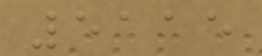5115
